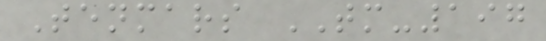Tenmars TM-197
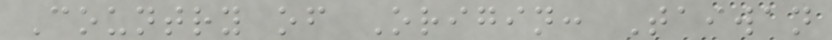Country of Origin: Taiwan
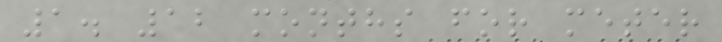1. 12 months for meter
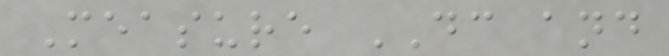Measure DC and
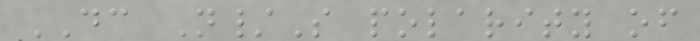DC N/S polarity of
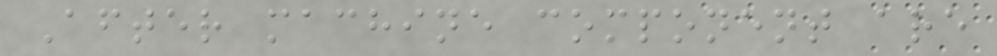After machine component are
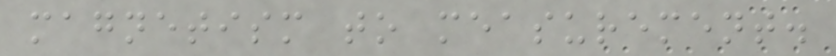magnetism to measurement.
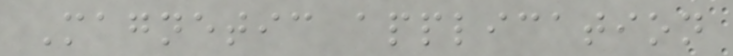Magnetic application
